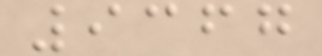9367
